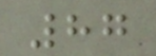87
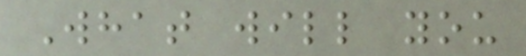What will you
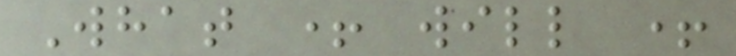What + will +
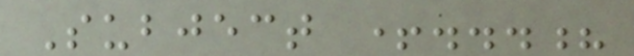Subject +...?
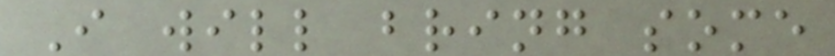I will bring some
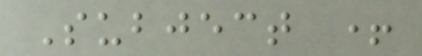Subject +
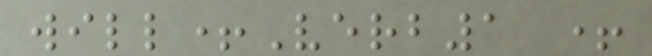will+Verb1 +
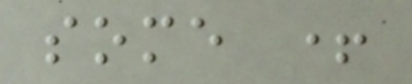some +
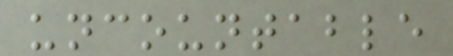uncountable
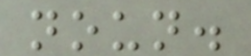noun.
